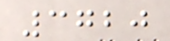3720
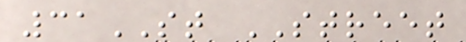31ST STREET
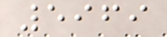5969
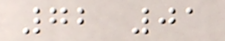72 01
